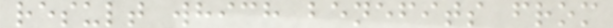result which benefits from
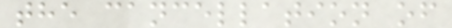the cancellation of
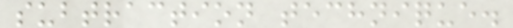subtraction technique.
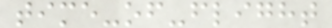time-of-flight
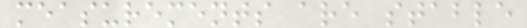measurements are stable
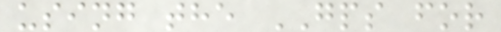using the GPS for
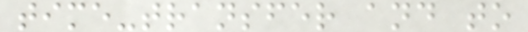time-transfer and to
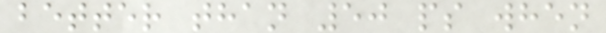better than 50 ps when
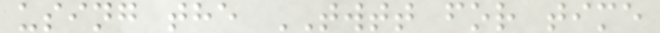using the TWTT for time
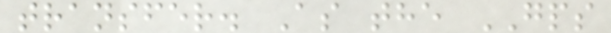transfer. As the GPS
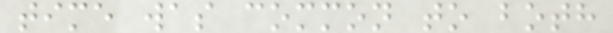time was common to both
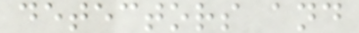detectors and
